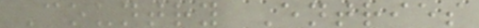Country Entries
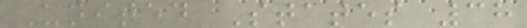United States 38
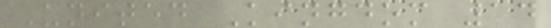United Kingdom 14
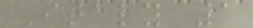Italy 1
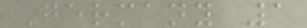Germany 1
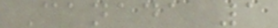Canada 1
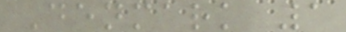Denmark 1
